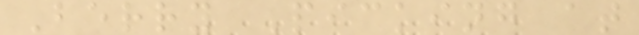Berry Picking at
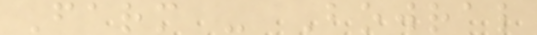Farm - Bowral
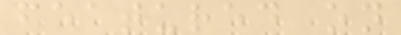featured on
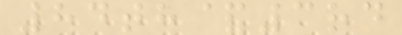84th&3rd
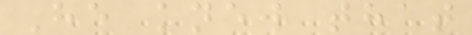He knew that
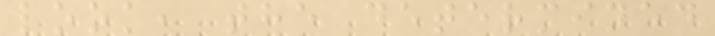look, the determined
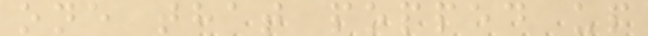one that popped up
